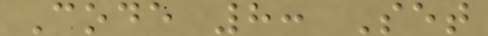Code 8: Set
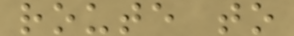route to
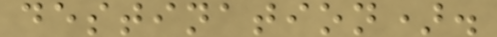destination).
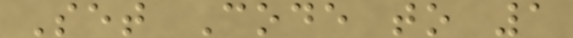Set Code to 1
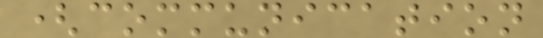(communication
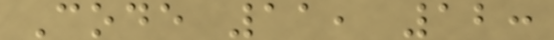Code 11, 12:
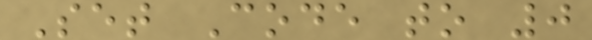Set Code to 0
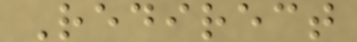Redirect
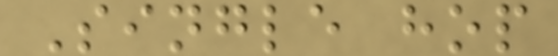Single hop
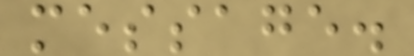message.
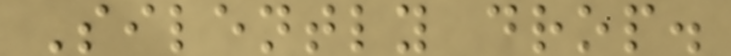Silently drop.
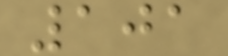101
